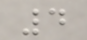4
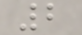2
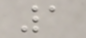1
